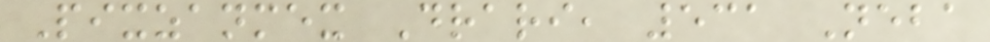Pixzanmex Drari, 531 Neba
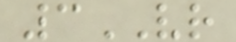3VR
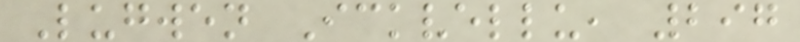Lugwen Ickvellu, 297
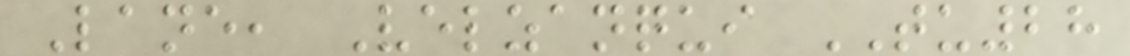Lane, Velzanqui TU28
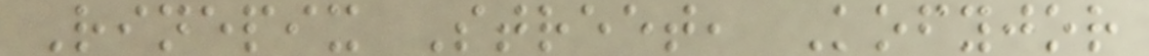Rinepix Street, Kofyjor
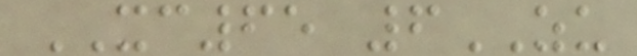XC65 6ZU
